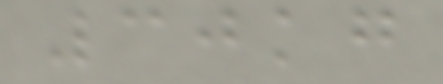30kg
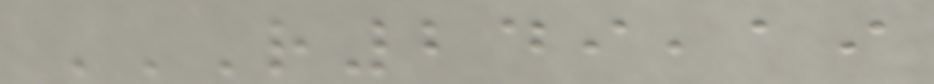R249,19
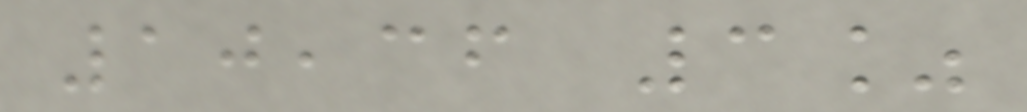10,36 3%
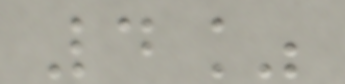4%
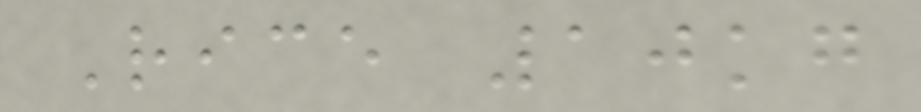Rice 10kg
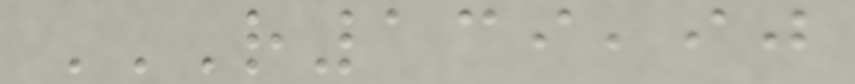R139,90
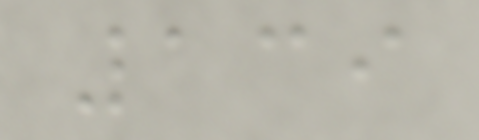139
